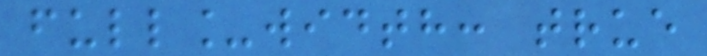full_width: true
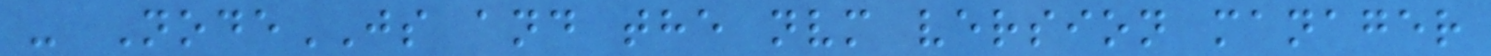- NodeJS and the nvm version manager
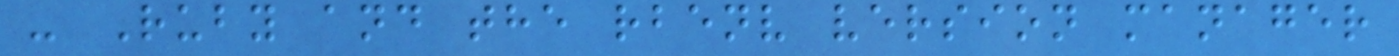- Ruby and the rbenv version manager
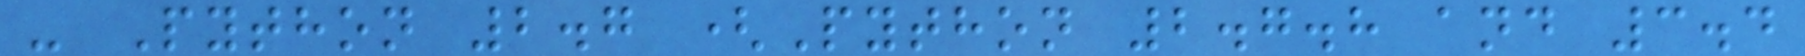- Python 2.7 (Python 2.7.8 and 3.4
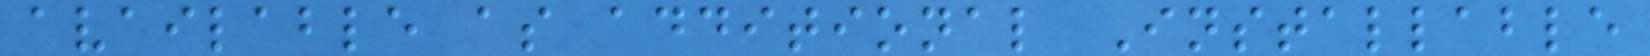available as additional Installable
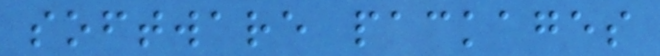software packages
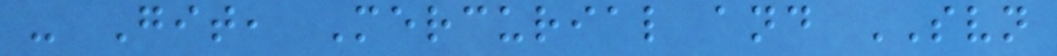- Git, Mercurial and SVN
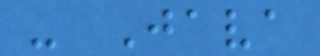- Java
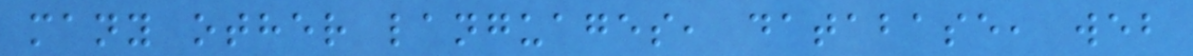many other languages, database, web
